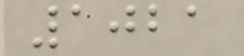1021
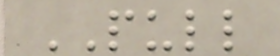PULL
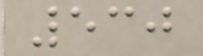530
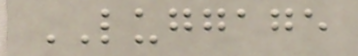LUGGAGE
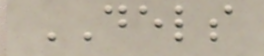DELS
